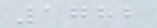1782
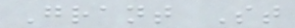Grant St
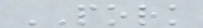PORK
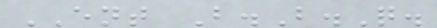ENT B.B.Q.
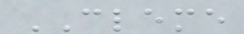CLEME
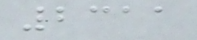2311
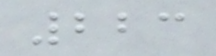223
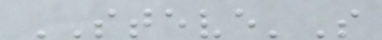STEVE'S
